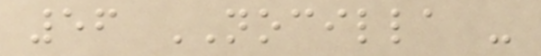56 NOCILLA -
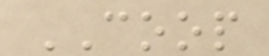COOP
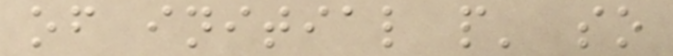of initial p' so
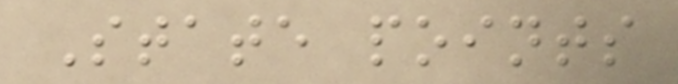State points
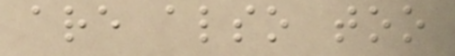are also too
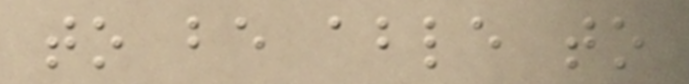to be able to
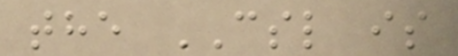the CSL is
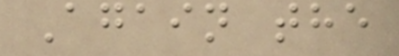Again the
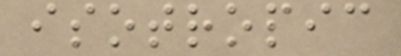isotropic
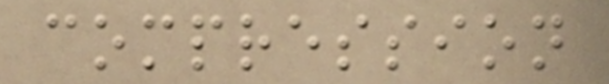compression
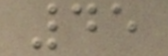45
